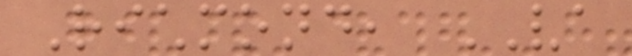Richmond, VA
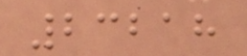23218
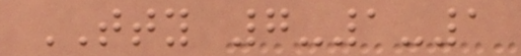TTY 7-1-1
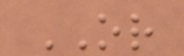OR
